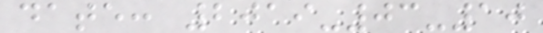date: 2019-03-10
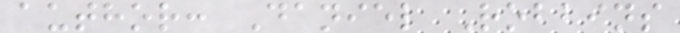author: Daniel Robbins
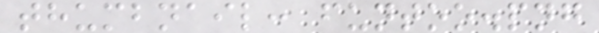thumbnail: funtoo.png
